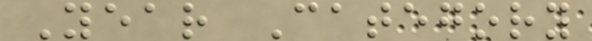Year Category
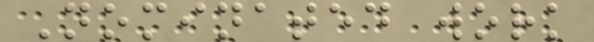Nominated work
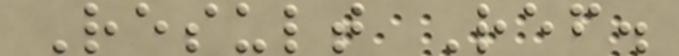Result Ref.
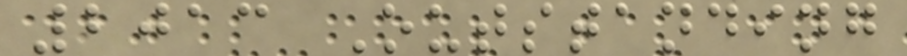2013 Outstanding
